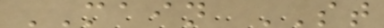MAIN ST
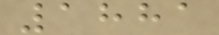1881
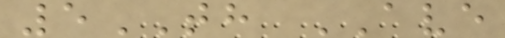5TH AVE
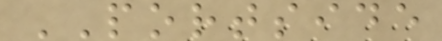PORTSIDE
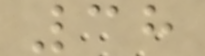38
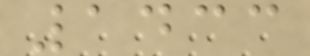1433
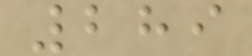289
